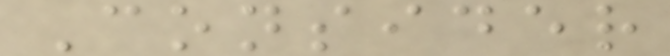Consider
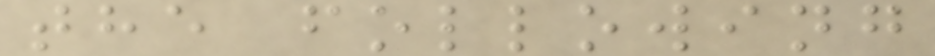the following
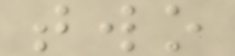two
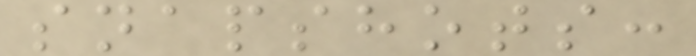snapshots:
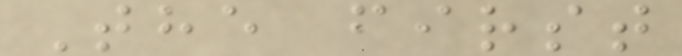The first
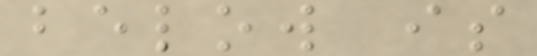below is
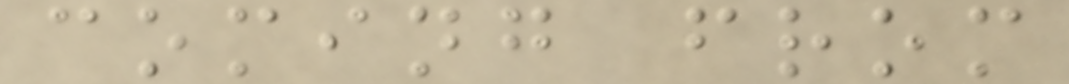coming from
